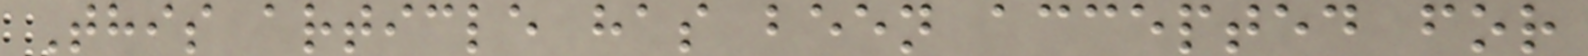This article has been accepted for
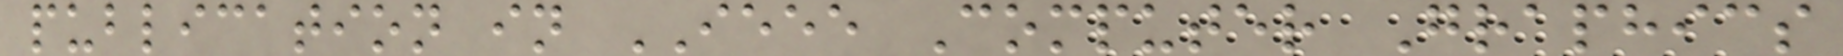publication in IEEE Computer Graphics
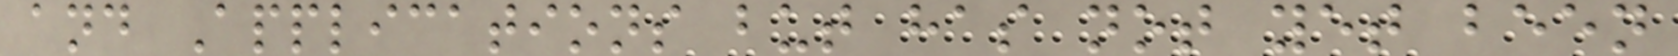and Applications but has not yet been
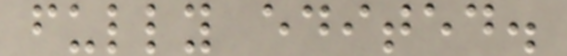fully edited.
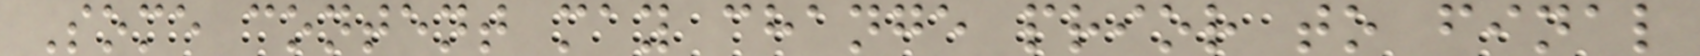Some content may change prior to final
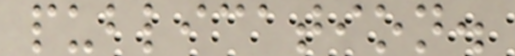publication.
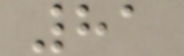81
